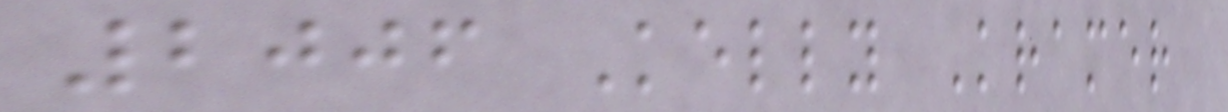2006 Kelly Kramer
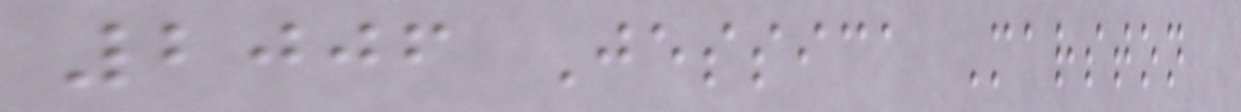2006 Jessica Marston
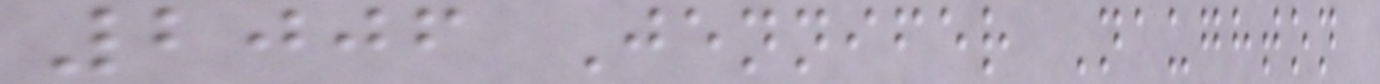2006 Jennifer Naughton
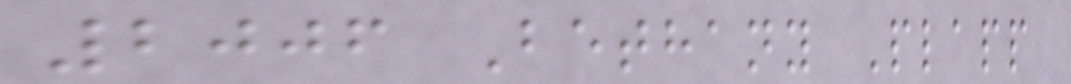2006 Bethany Plapp
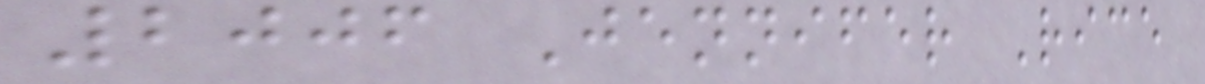2006 Jennifer Rice
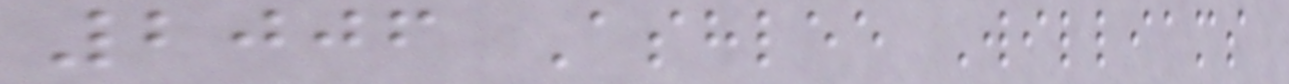2006 Ashlee Williams
